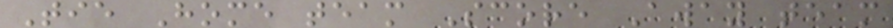Tie Home team Score Away team
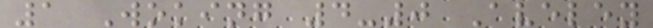1 Woking 4-0 Aveley
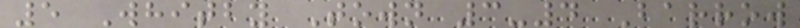5 Whitby Town 3-4 Barrow
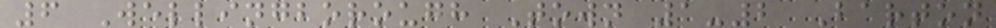6 Wellingborough Town 1-2 Barton
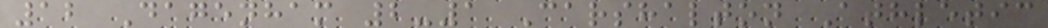12 Dagenham 2-1 Carshalton Athletic
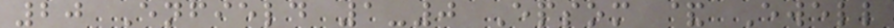20 Enfield 1-0 Epsom & Ewell
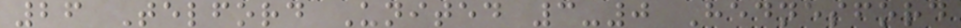26 Telford United 3-0 Hednesford
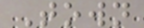Town
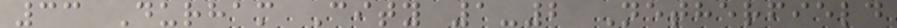33 Durham City 1-2 Netherfield
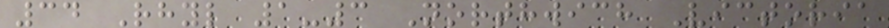34 Rhyl 1-3 Northwich Victoria
